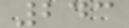243
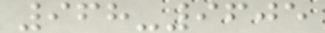968-9605
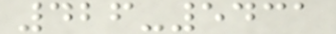426-5431
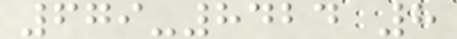679-8424 8
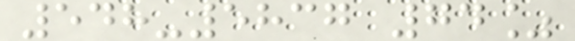548-5837 74%
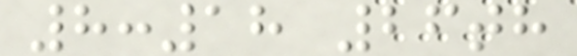8:18 26th
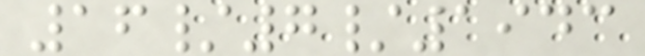16/7/1943
